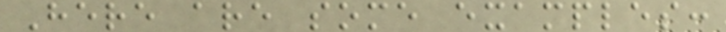Here are some examples:
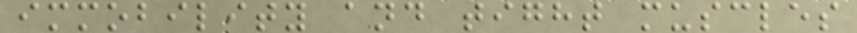immobility and tight muscles
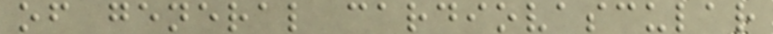of general cardiovascular
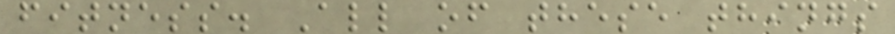fitness. All of these things
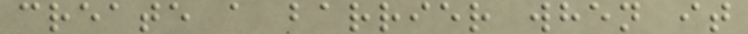create a barrier when it
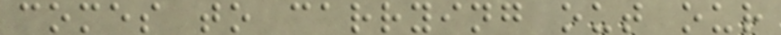comes to carrying out our
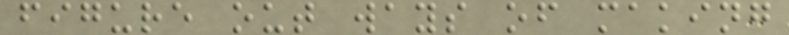figure out ways of making
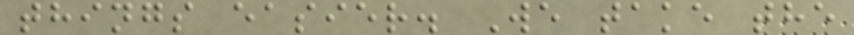things easier. We take the
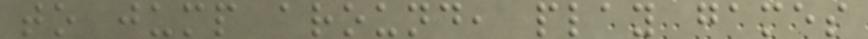to jump around, play games
